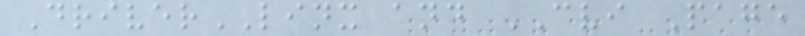DriverLINX and CVI Page
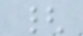{
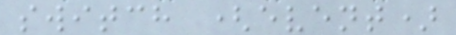switch (event)
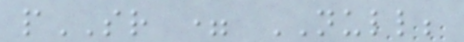pSR = NULL;
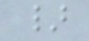}
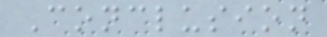Conclusion
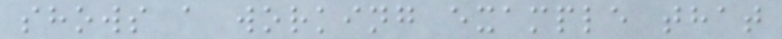shows a working example that
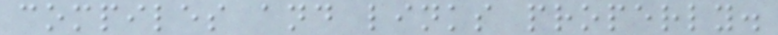compiles and links properly.
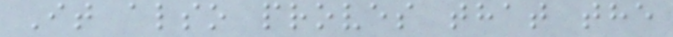It also proves that the
